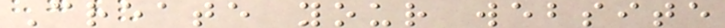Create your website
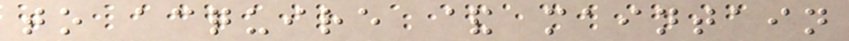to acquire & maintain
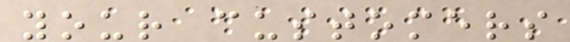your customers
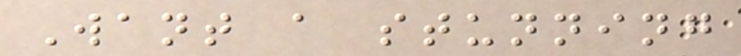Want a stunning
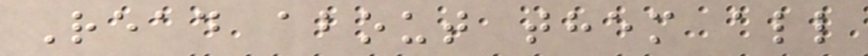Read about them all
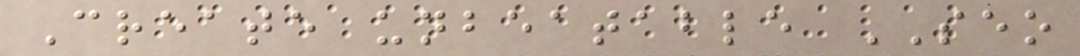Create unbeatable SEO
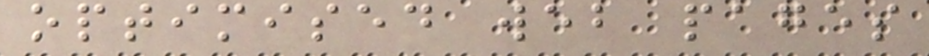optimised web pages
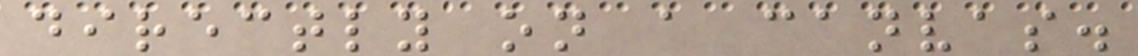directly on a canvas.
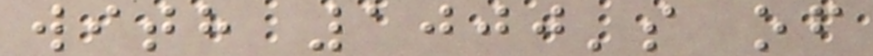with 1000's of
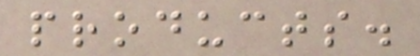products.
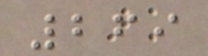269
